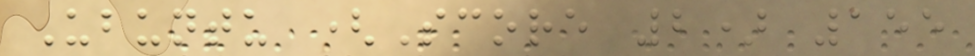Ubuntu (Score 2) 155
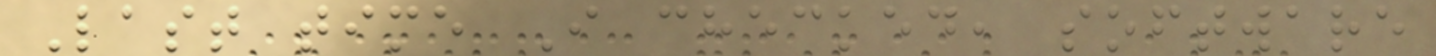Last time I checked, software
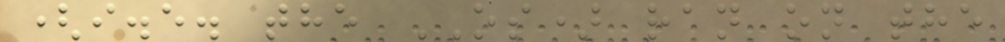(i.e. the OS) ran on the
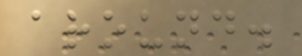around.
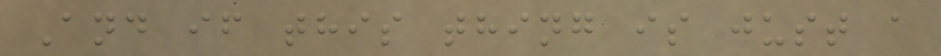And if this thing is just a
